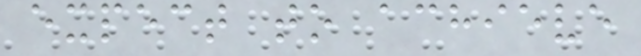expect to achieve
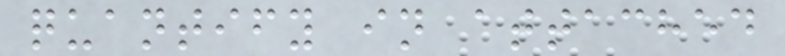quantify in attached
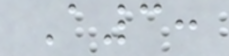A3:
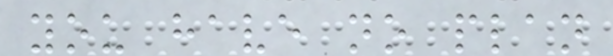you have no plan
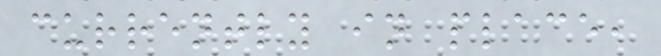currently in place,
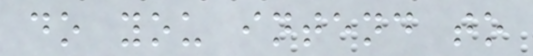do you intend to
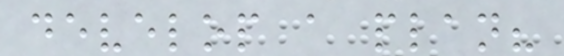develop a plan?
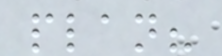plan?
